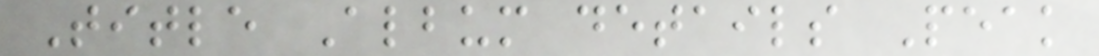Title Album details Peak
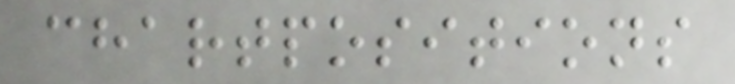chartpositions
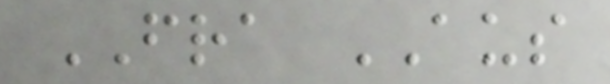FRA AUS
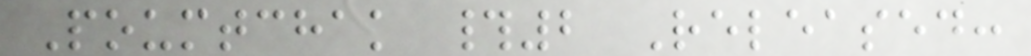Poumtchak #2 Released:
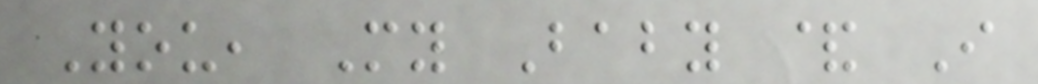You, My Baby & I
